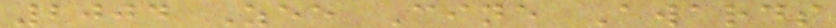2004 Zee Cine Awards
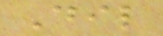Dil
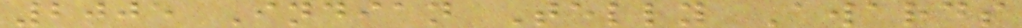2005 Indian Telly Awards
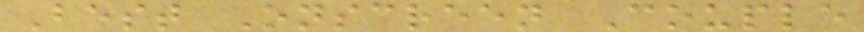Best Onscreen Couple
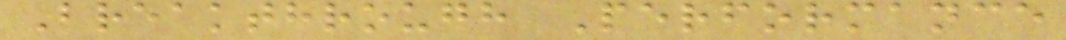Breakthrough Performance
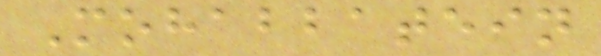Mohabbatein
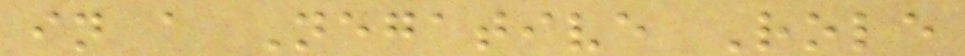in a Negative Role
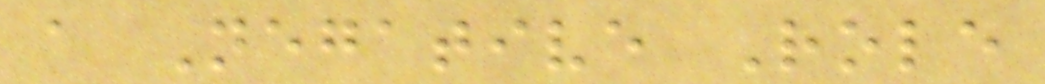a Negative Role
